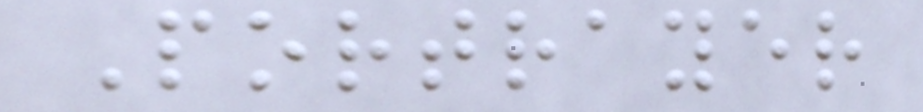Portrayer
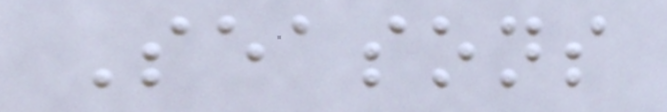Seasons
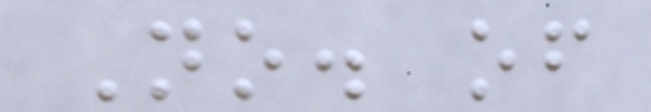No. of
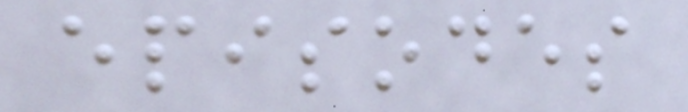episodes
